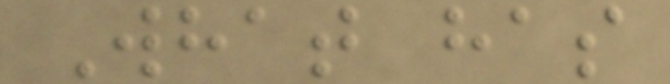What has
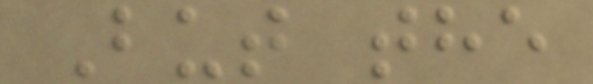But the
